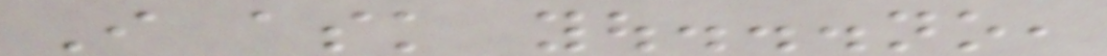I ask you...no,
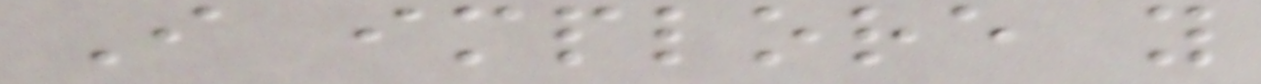I implore you
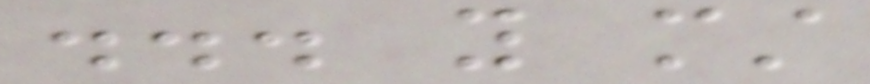... you must
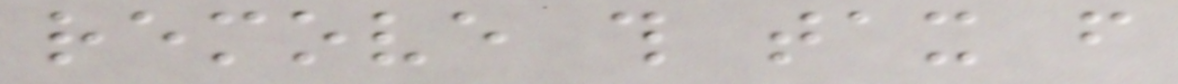remove this tax from
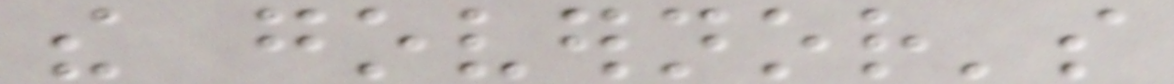the governor's
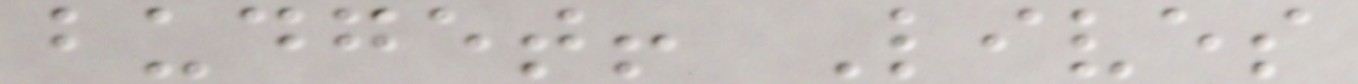budget! Lives
